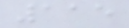115
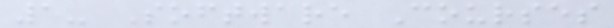1- Software Courses
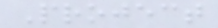Project
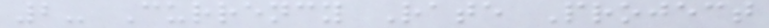2- Currency Rate Project
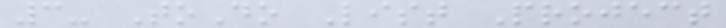3- ToDo List Project
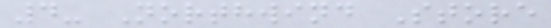4- Northwind Store
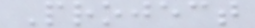Project
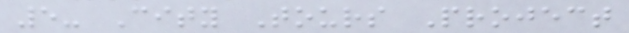5- City Tours Project
